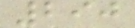290
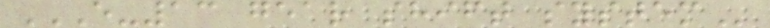E-13 GEAR SHIFT SYSTEM
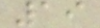19
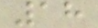18
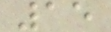15
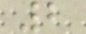2
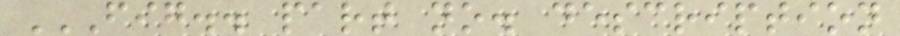FIG.. PART NO. DESCRIPTION
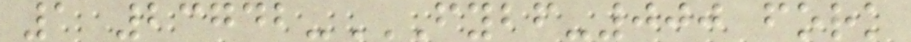1 23742-FYBF-000 FORK
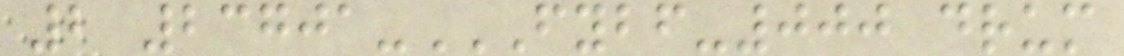2 23701-FYBF-000 DRUM
